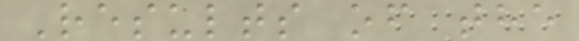Results of the
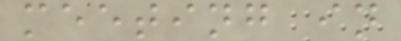meeting in
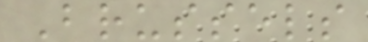Brussels
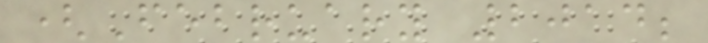(February 2014;
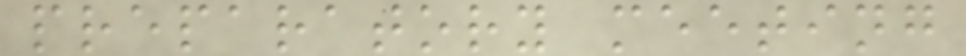preparatory meeting
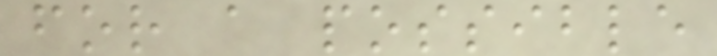for a possible
